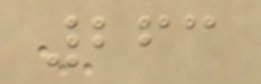263
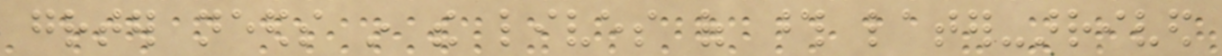greater needs in the lives of those later-arrived
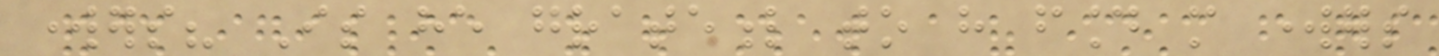workers? Is he grateful to have found more workers
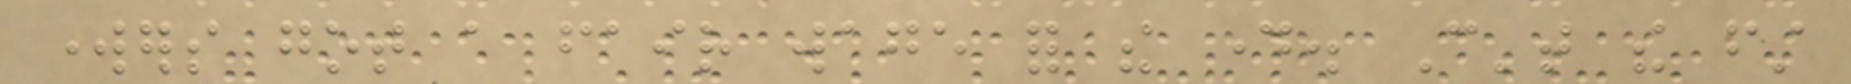workers got a fair wage for the day. Can't the first
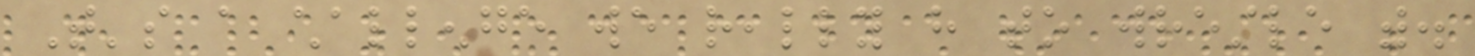That's a challenge we really have to wrestle with.
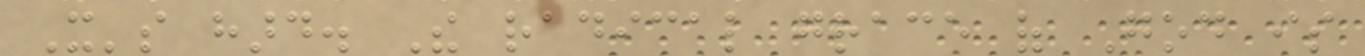It's hard. The radical grace of God is
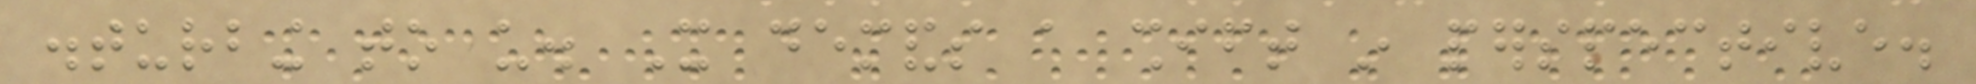disturbing to us. It demands a shift in perspective.
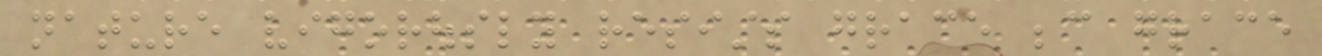nature vigorously resists grace because grace
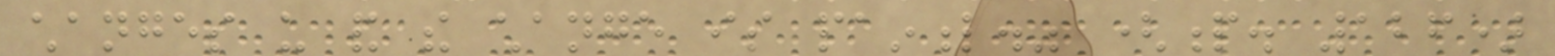changes us and the change is painful." (p. 126)
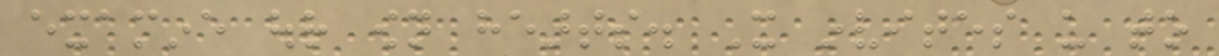examine our own hearts. It invites us to
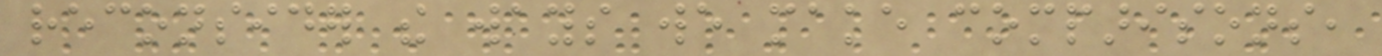reconsider the ways we make comparisons,
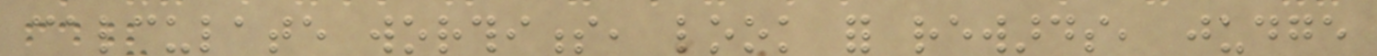calculate worthiness, look for rewards, judge
